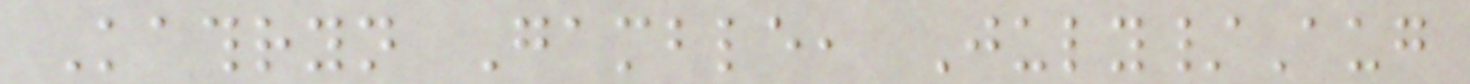Kathryn Gamble, July/Aug
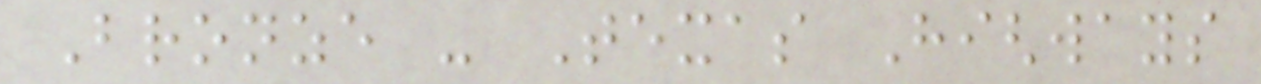Bronze - Texas Highways
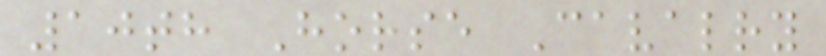10th Horse Cavalry
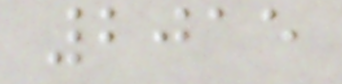2015
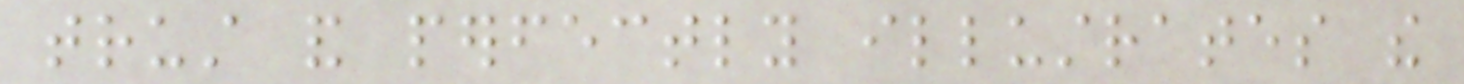trust and perfectly illustrates the
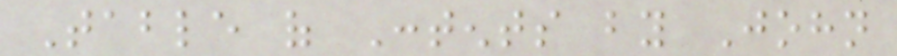Table of Contents by John
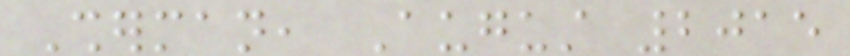Sherman, August 2015
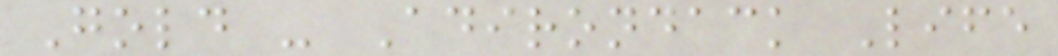Gold - Adirondack Life
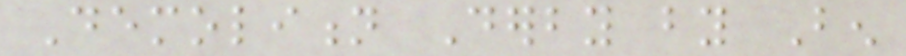Demolition Derby by Ben
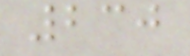230
